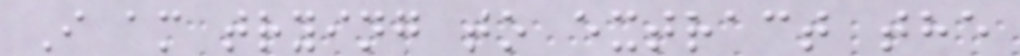I am trying to extract the
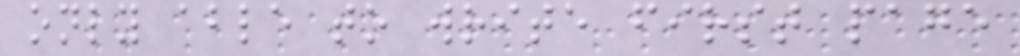only able to write first page
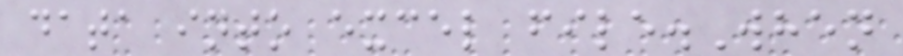data into excel file.When
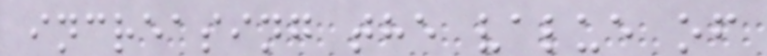increasing the value of
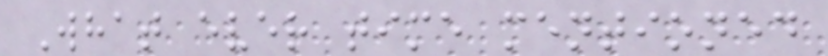What ever time mentioned
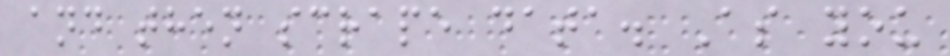and then scrape data. As you
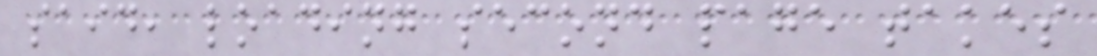said, loading second page takes
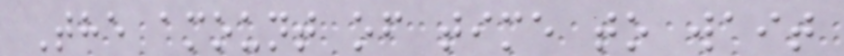The amount of time to wait
